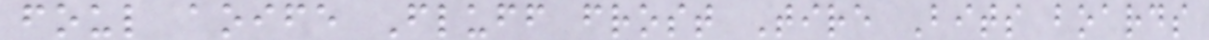foul aoife Fluff frost Tire Bits boards
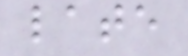late
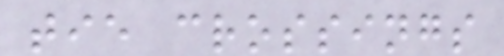tie crossings
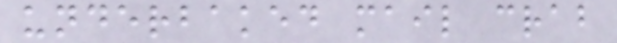underbaked mail crab
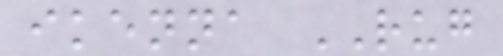ikenna RUG
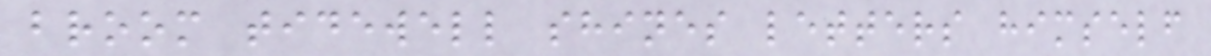broom tidewell shines letters himself
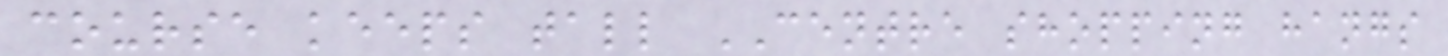course keeps tall CENTRE shopping hangs
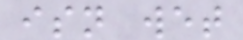isn wet
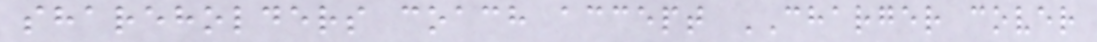shareholders coach accept CHARGER cover
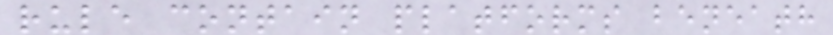rule contain platforms beneath
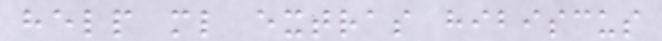help ml extras hibiscus
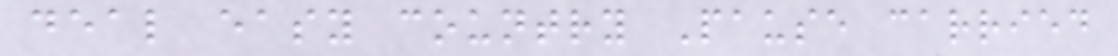deal easy country Pause carried
